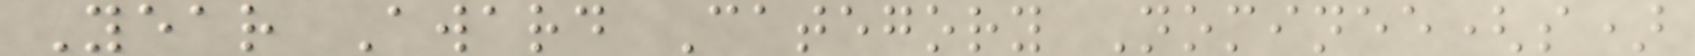Year Award Category Nominee(s)
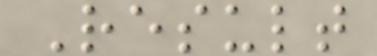Result
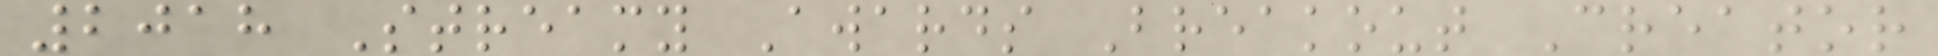2018 Streamy Awards Breakout Creator
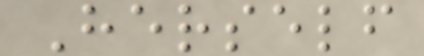Herself
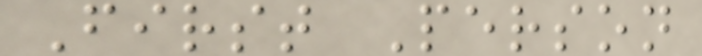First Person
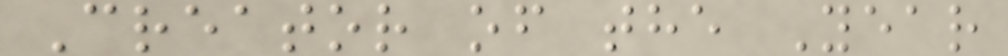Creator of the Year
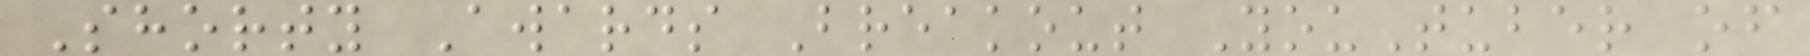Shorty Awards Breakout YouTuber of
